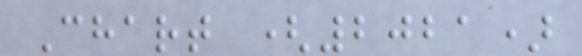Chart (2021)
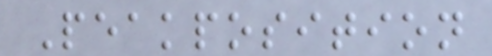Peakposition
